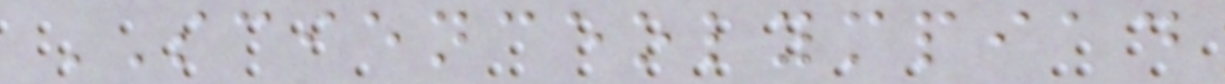SCIENCEOLYMPIAD
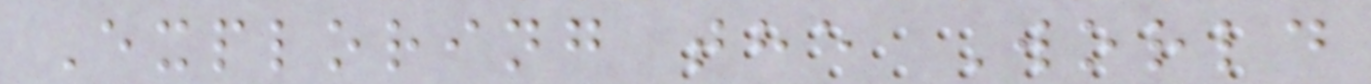Exploring the World
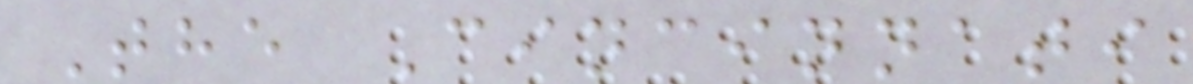The Cincinnati
